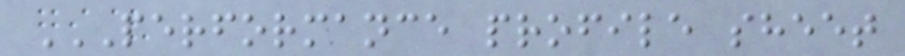PERFORMANCE PROFILE SHEET
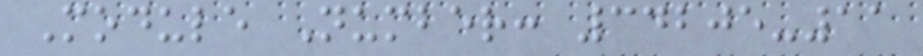Module Number: 34205-11
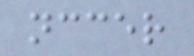nccer
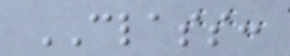CLASS:
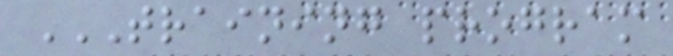TRAINING PROGRAM
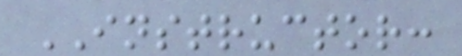INSTRUCTOR:
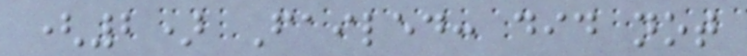(2) Failed: did not
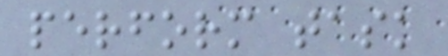perform task
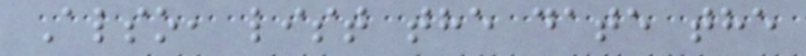Also, list the date the
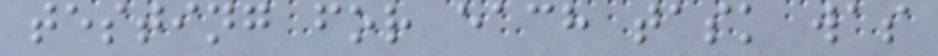testing for each task was
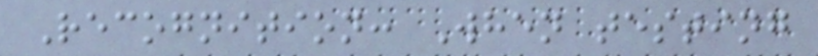Recognition: When testing
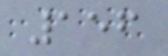156
